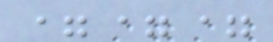===
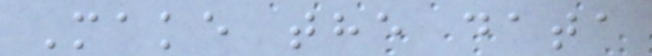Make the data
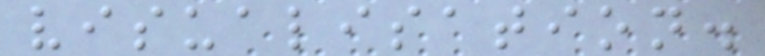visualisation.
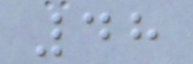48
